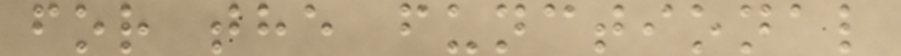for the functional
